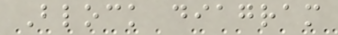Block diagram
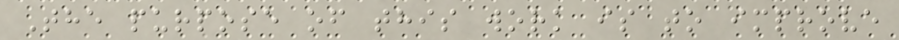The purpose of this work is to improve
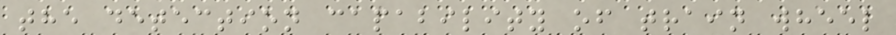the detection capability of train wheel
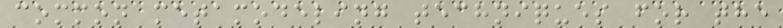common metamodeling techniques for the
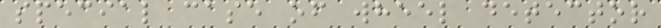special case of wheel detector
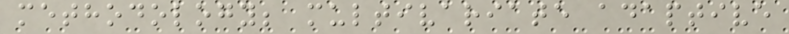methodology; multivariate adaptive
